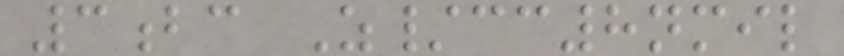3bc Z/cc8nmil
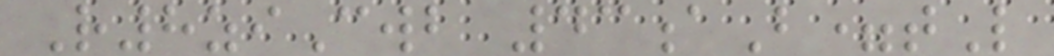R8ziCwb 43aB=tL
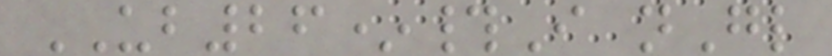UB26*#I nGl
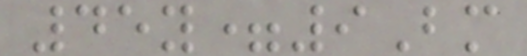45y=9Bm
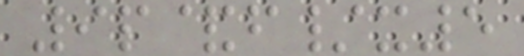9p&f/x5
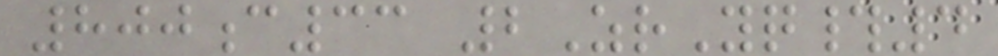800c33 2ZrYq#4
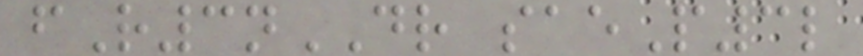fR3nDR saeP3l
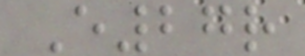E27r
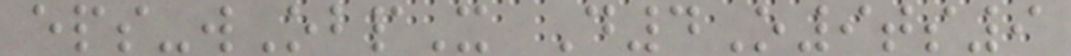eps-wObpX D4O9ts9
